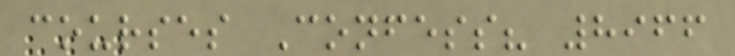courses Confess? 8966
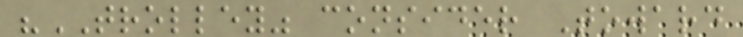"TROLLEY" consider Toward
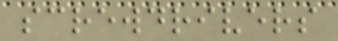screwdrivers
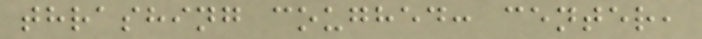thrashing coughed: center,
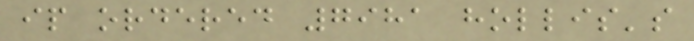ip ordered 7981 hollis's
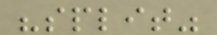"split"
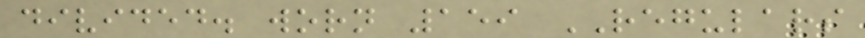divided. worn 159 REGULARS
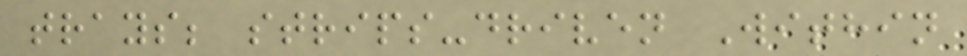trays; strips-driven Within
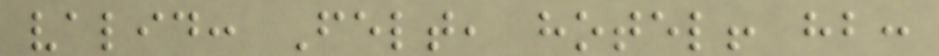valid: Felt, hotel! hb:
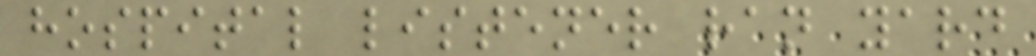hospital listener ran yard
